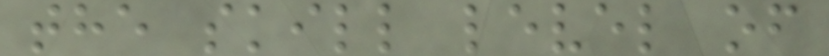the skill level of
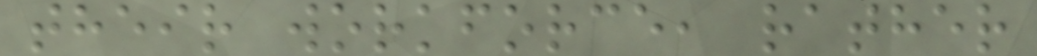their workforce, rather
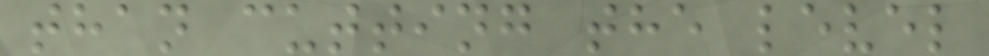than cutting the level
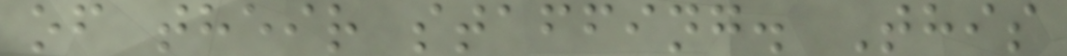of their staffing. This
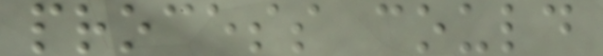process could
